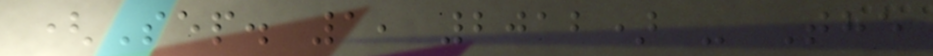(Sep. 1, 2012) - The
